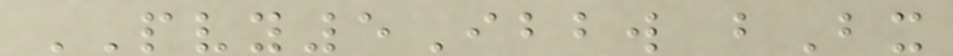PVY5Ibbw bBx
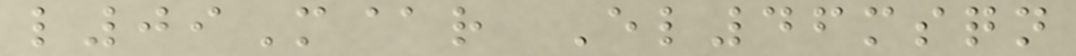l09M@r El46msqn
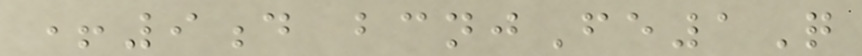+9d bcnjFe1Q
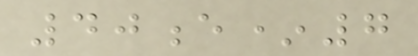40e*7
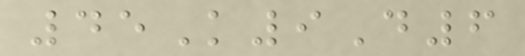45K9D6
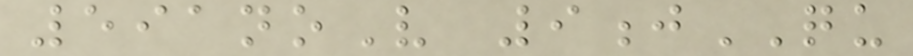591noV 9jQU
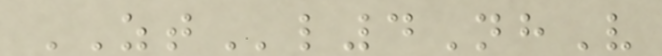ZTl4NhV
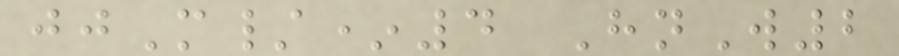jjM/*4 HnW2
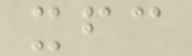xfc
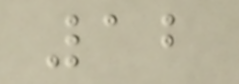12
